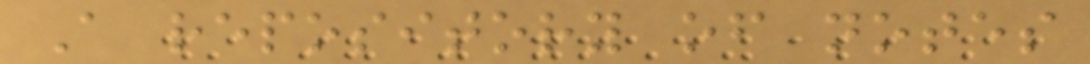A repository of notes
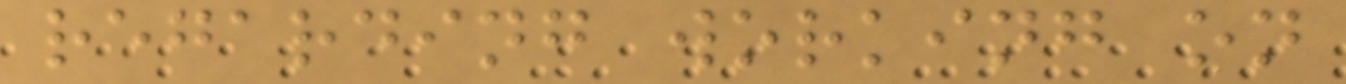regarding working on
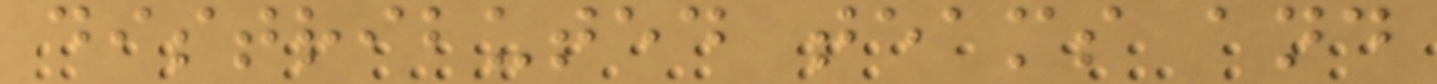distributed teams and
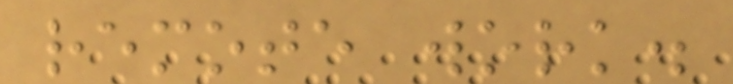remote work.
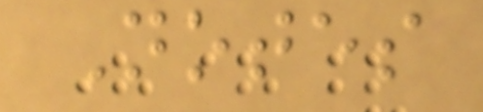Notes
